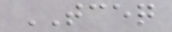TCEQ
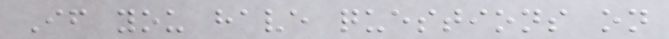If you have questions on
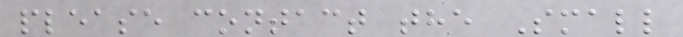please contact the Small
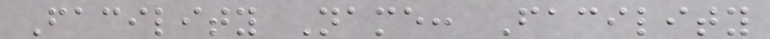Facility Name: Facility
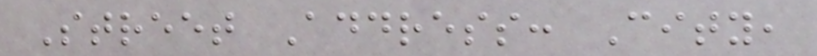Street Address: City,
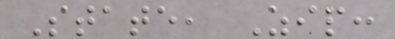State, Zip:
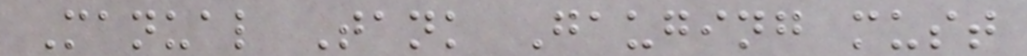Manual Tank Gauging must
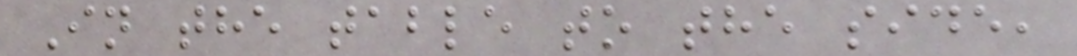In the table to the side,
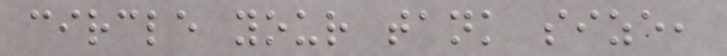circle your tank size,
